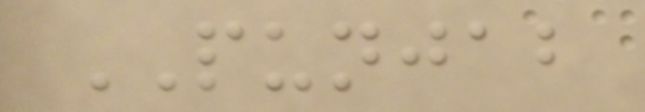PUNJAB
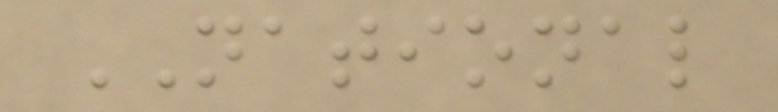NATIONAL
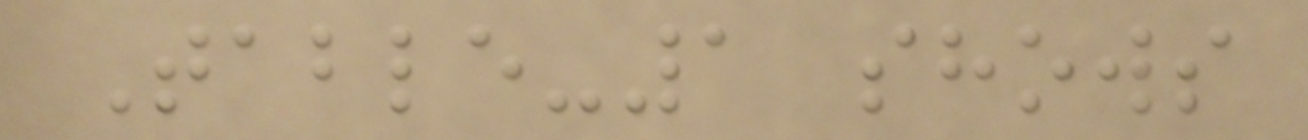Table-1 shows
